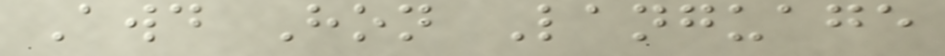Awd Hon Language
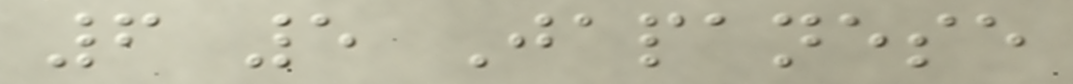6 5 Japanese
